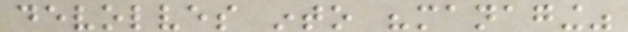devolves into "managing"
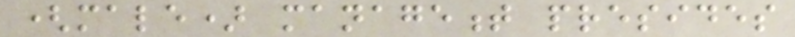(male) management presides
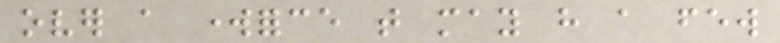over a workforce that may have a few
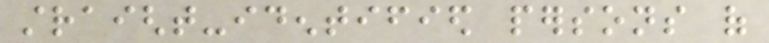straight-identified persons of
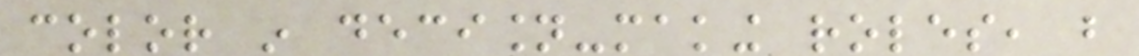color in decision-making roles, but
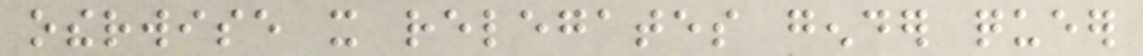otherwise it relegates gender queer
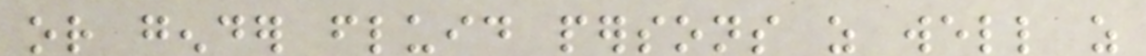or gender fluid persons as well as
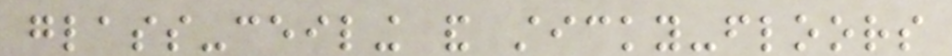glass-ceiling and sticky-floors
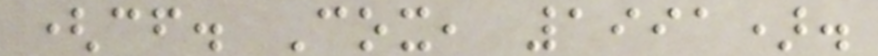(cf. Cox, 1991).
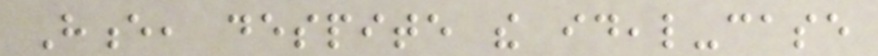Hence, despite the ideal-case
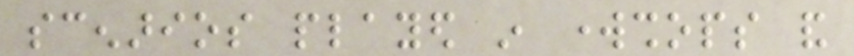scenarios played in workshops and
